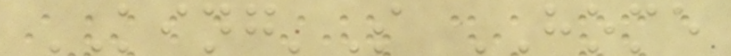KING'S HOME
